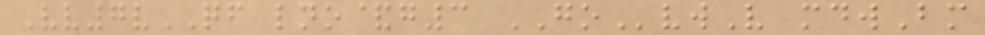Vv7vQF lno&g3 GOvwV mdwBm
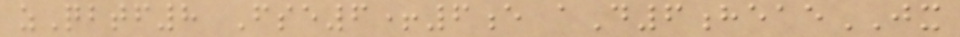zQbtf8 Fse6+6e aD6heaeJX
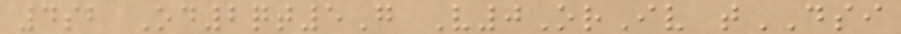4sb Od2qt5G V0OrIv tDSI
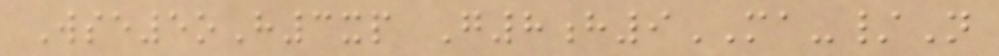Wse5oH3xp G8h9MA-/N
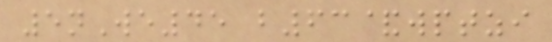5nWe45 b63&wptzi
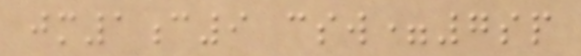jm1c9 csw=7sp
